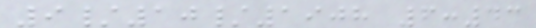9/10/1908 6:43
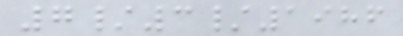7/3/1986
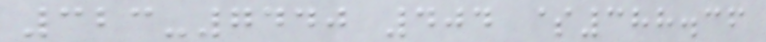323-7440 404 $388.36
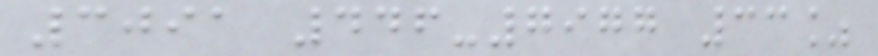3091 446-7977 33%
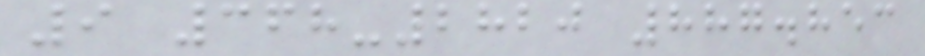9 368-2820 887.853
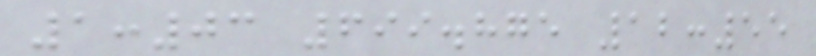1:03 699.875 12:55
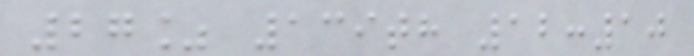27% 139th 12:10
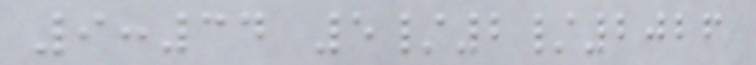9:34 5/2/2026
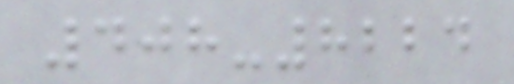408-8224
